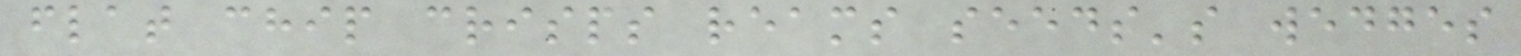flat chip crisps reams seeds's wedges
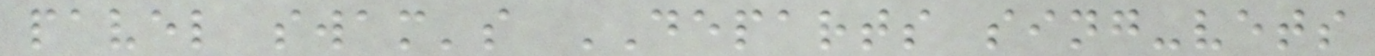pavel swam's DEPARTS sing-vets
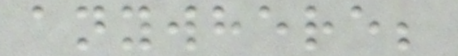anywhere;
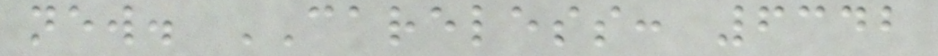new. CARELESS: 6342
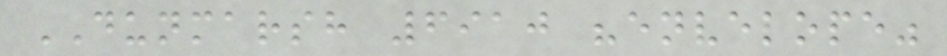DUNMARSH 6910 "envelope"
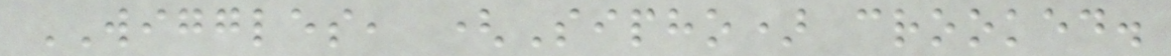WIGGLES, (Sipho) crooked.
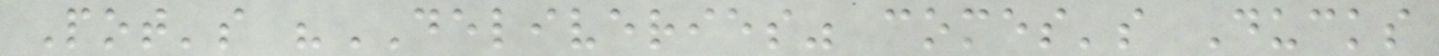Pot's "DELIVERIES" comes's Ducks
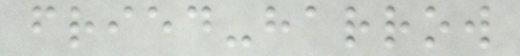fried-harrow
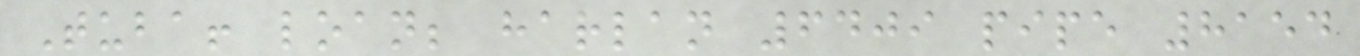Tuba! loan; harlan 6409 pipe 8154
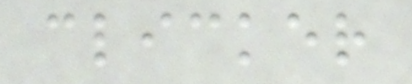clicker
